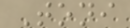Toni
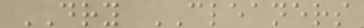DRY CLEANERS
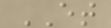ET
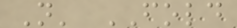N' FOLD
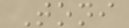Toni
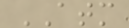ATM
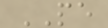PE
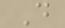D
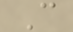C
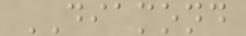DIAMOND
